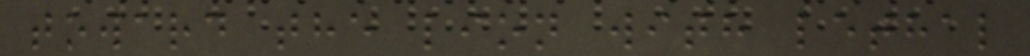toward the lion with lethal
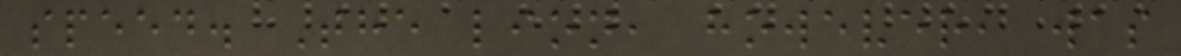speed. The lion, however, was
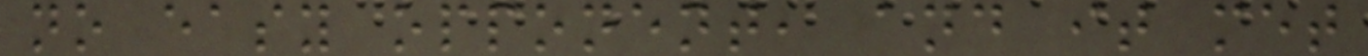no easy opponent, and it met
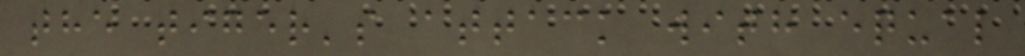the tiger's attack with equal
